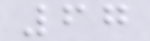67
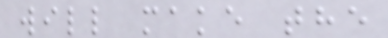will make the
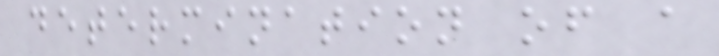determination of a
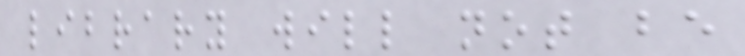library will not be
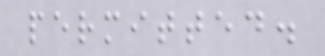permitted.
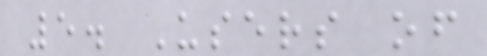5. Users of
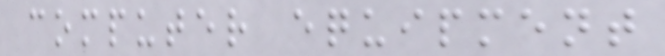computer equipment
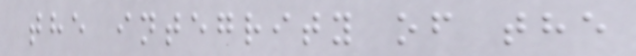the integrity of the
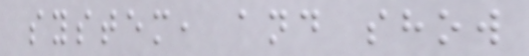system, and show
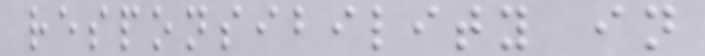responsibility in
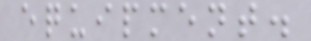equipment.
